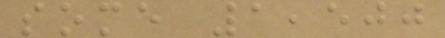some 1,500
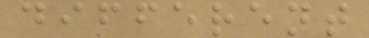different
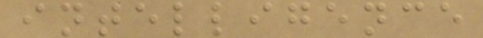intelligence
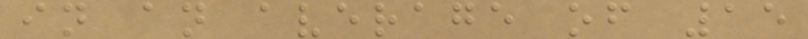in an average of 15
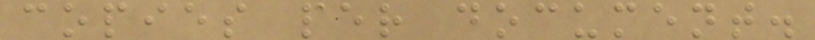copies per document.
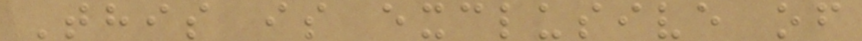This is exclusive of
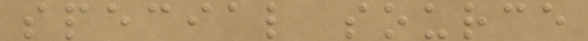special source
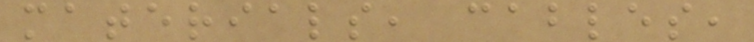materials, cables,
